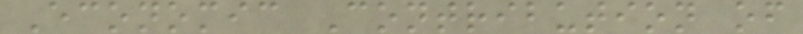Economic Contribution of
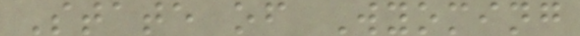State of Wyoming
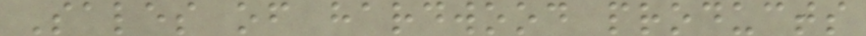Sales of hardwood products
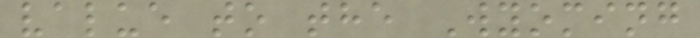value to the Wyoming
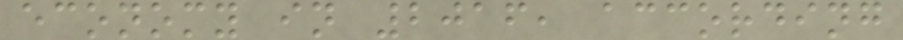economy in 2016, according
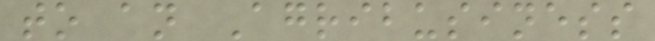to an Agribusiness
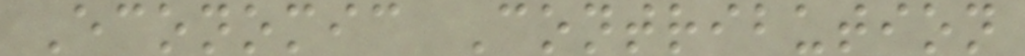Economic Contribution
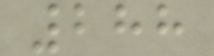288
